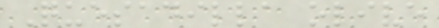Quesadilla olive
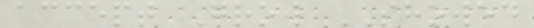accept Grow SHOWED
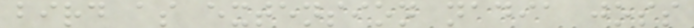bird as extension nadia joss
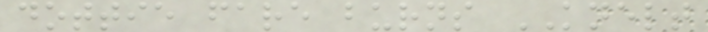dottie fare burns KNELT
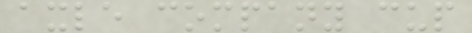axle company cup
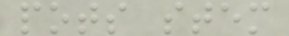pots stem
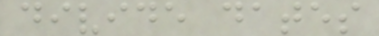divide dates
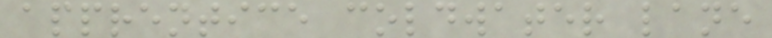apprentice coldwater lane
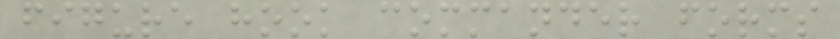figure hook commander forms
